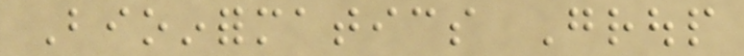Bioinformatics Group
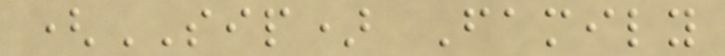(SIP) Family
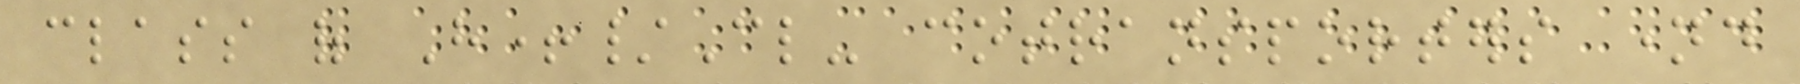class of H+/Cl- cotransporters named
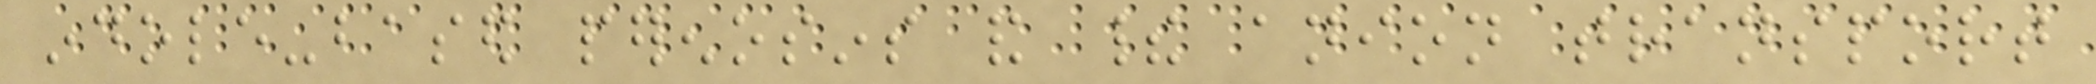indole-based perenosins and their anion transport
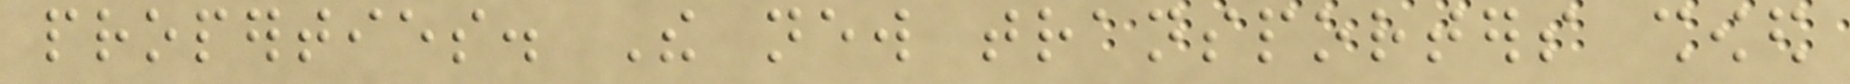properties. The new transporters showed
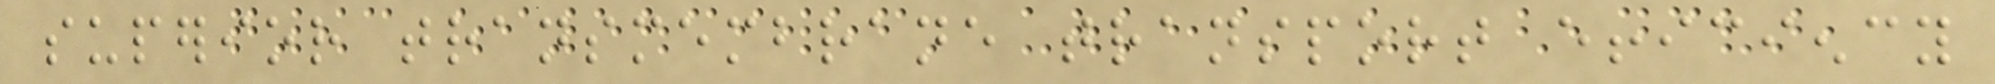superior transmembrane transport efficiency
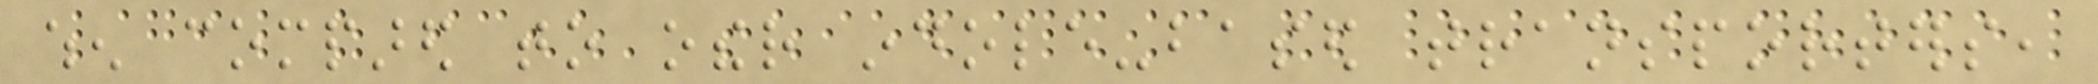when compared to other indole-based transporters,
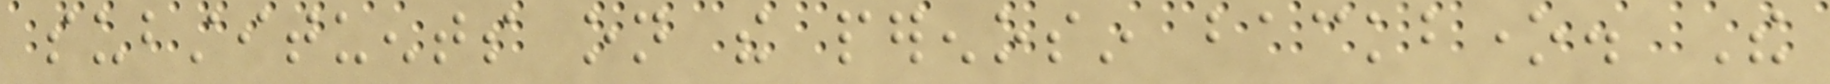substituents on the perenosin backbone. The
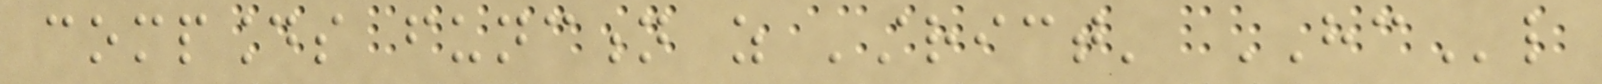compounds function as 'strict' HCl
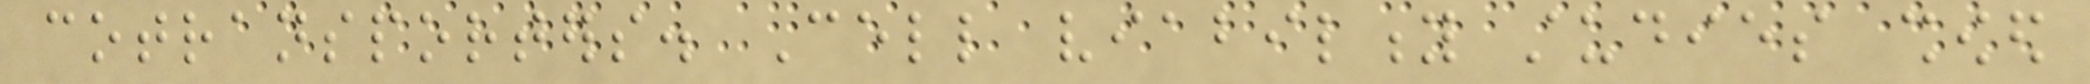cotransporters. Cell viability studies showed
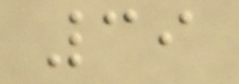39
